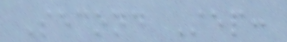Second Step:
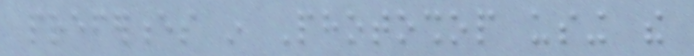preferences in Photoshop using the
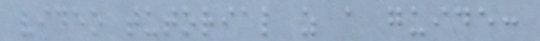video tutorial as a guide:
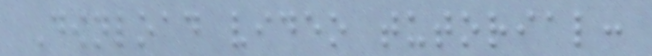Download video tutorial:
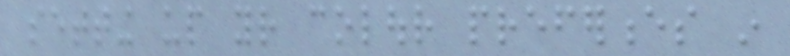setting up your colour preferences in
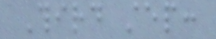Third step:
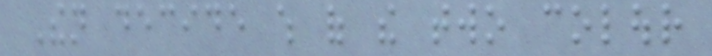Then decide which of the two colour
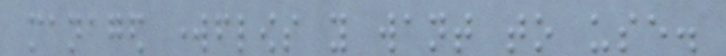managed workflows you want to use.
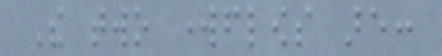The two workflows are:
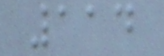114
